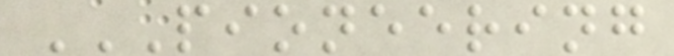PIONEERING
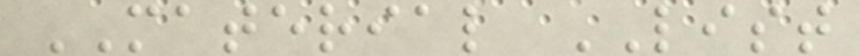MATERIAL LIST
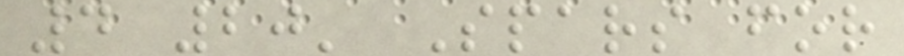4 20' Spars for
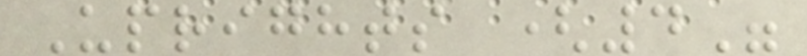Uprights (4"
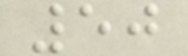50
